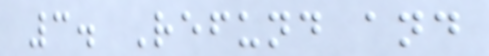3. Refund and
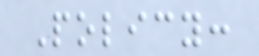Policy:
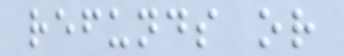refunds or
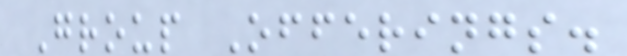Group Offerings.
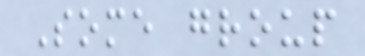Some group
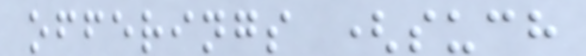offerings (such
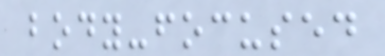body-focused
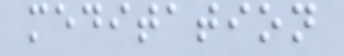meditation
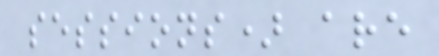sessions) are
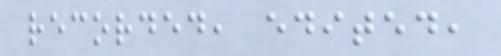recorded, edited,
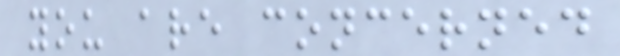you are concerned
